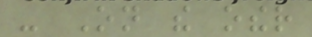- On the other
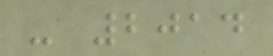- 2014
